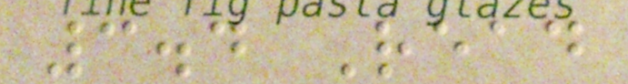3.4 Read
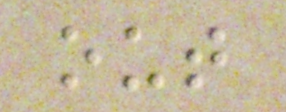out
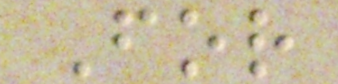For
